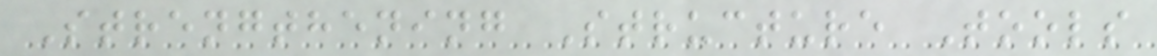Strengthening Structure Tools
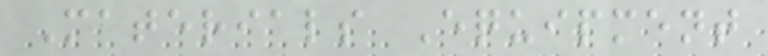Materials Equipment
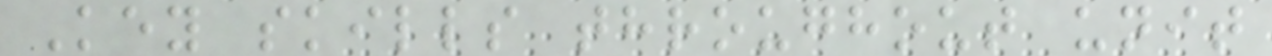Key skills throughout unit
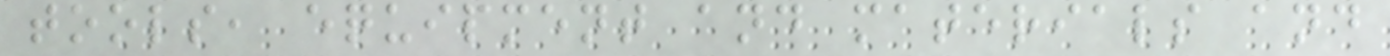tools, equipment and materials and
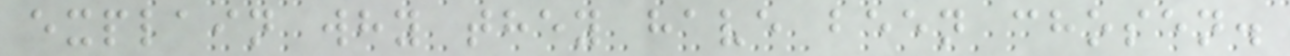explain why they have been chosen.
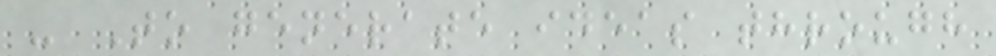- To generate ideas through
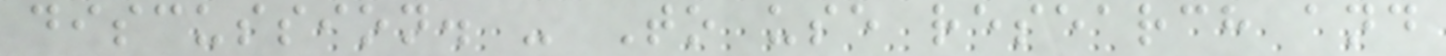discussion. - To use research and
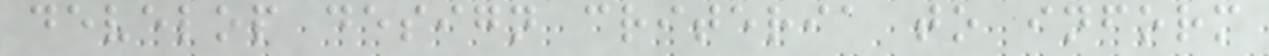develop design criteria to inform
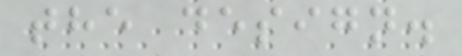the design.
